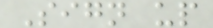Sign up
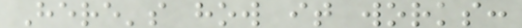Here's how it works:
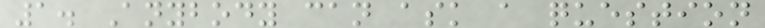1. Anybody can ask a question
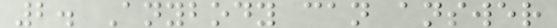2. Anybody can answer
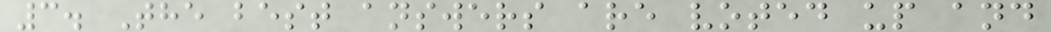3. The best answers are voted up and
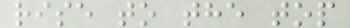rise to the top
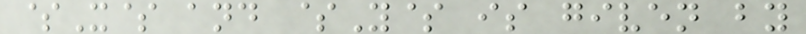$X$ and $Y$ is given by
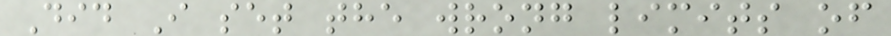Did I set the wrong limits of
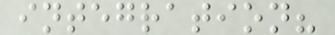integration?
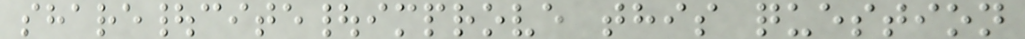share|cite|improve this question
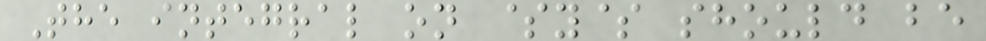The integral on $y$ should be
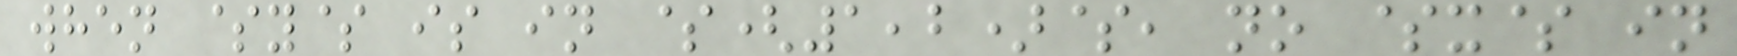when $y$ is in $(1,2)$, no $x$ in
